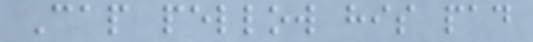Cap pellow his pad
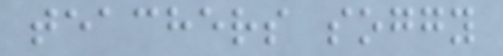teachers soggy
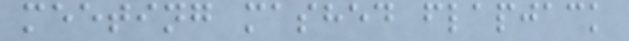meeting mashed flapjack
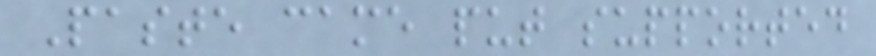Paste came put supported
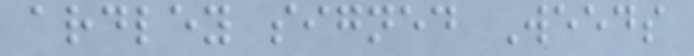ardley signed Weeds
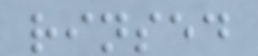rinsed
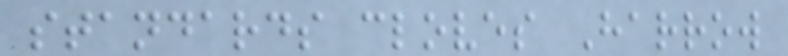standards cloves Harrow
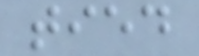tied
